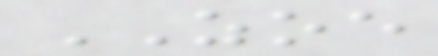ZOE
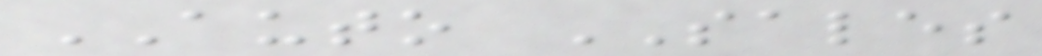AUTO SALES
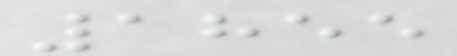1855
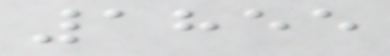1855
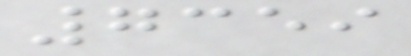7359
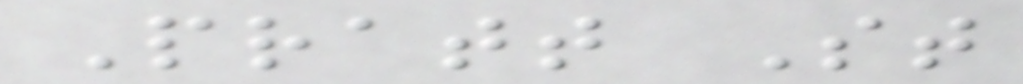Pratt St
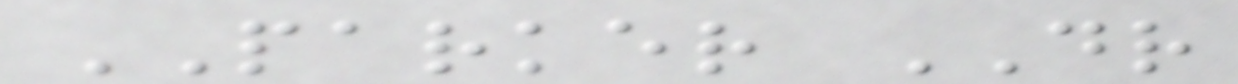PARKER DR
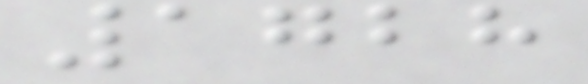1728
